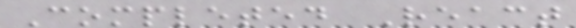Completed React
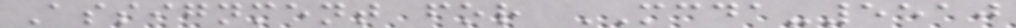Assignment for MCDA-5510
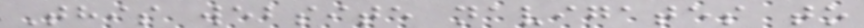This website navigates to
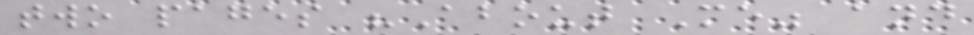two pages "About Me" and
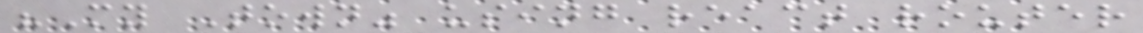"My Town" using react router
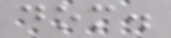dom.
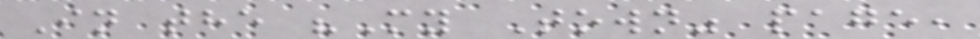In the "My Town" page,
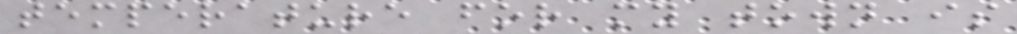temperature for my town is
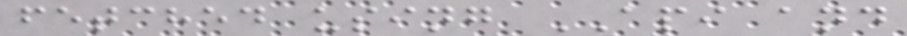fetched using API and
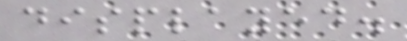displayed.
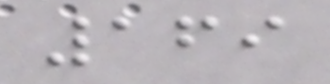169
